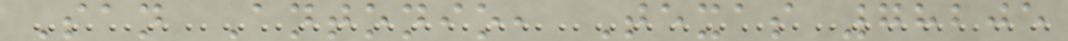San Antonio, Texas 78205
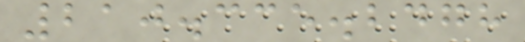210.335.2478
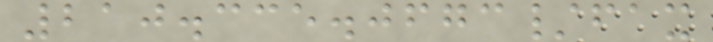210.335.0673/fax
